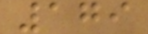179
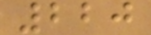220
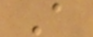A
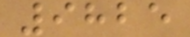9825
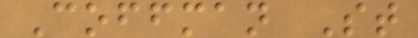Coffman St
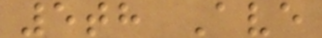5th Ave
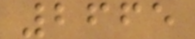2665
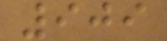909
